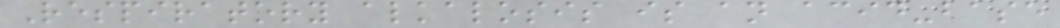Respiratory alkalosis is an acid-base
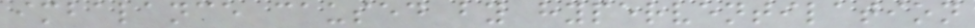imbalance caused by hyperventilation
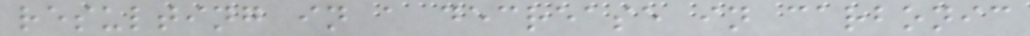resulting in a decrease in carbonic
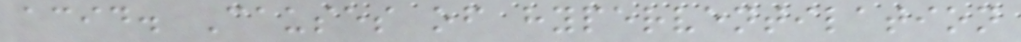acid. Causes of hyperventilation
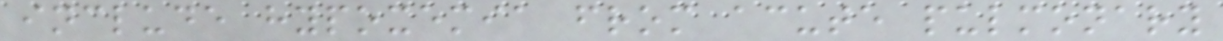include hypoxemia from acute pulmonary
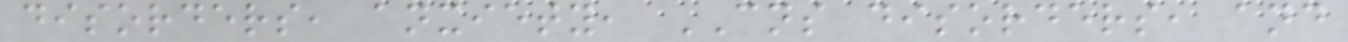disorders, anxiety, CNS disorders, and
